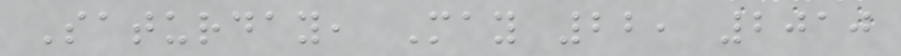Saturday, May 22, 2010
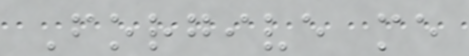Forgive me
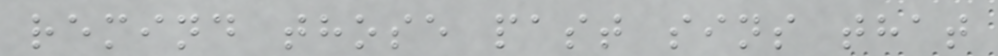remind those past sins that
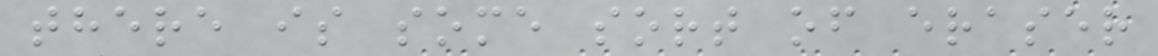there is some sort of eraser
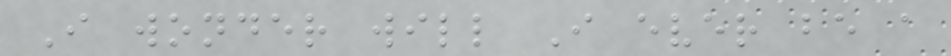I wonder will I ever be a
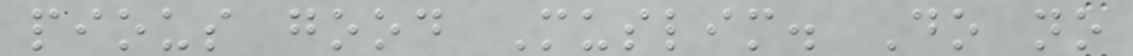pious good Muslim. Do no
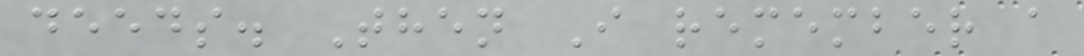deeds. Then I remember a
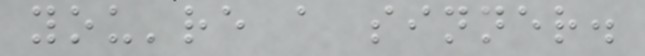you're a sinner.
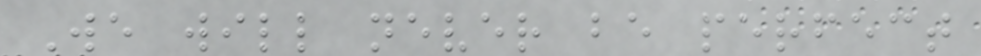We will never be perfect
